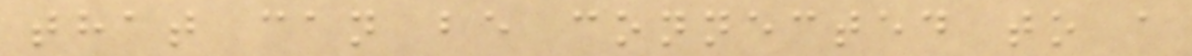that can be connected to a
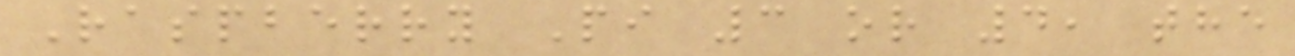Raspberry Pi 3 or 4, the
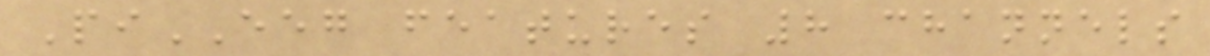PiEEG features 8 channels
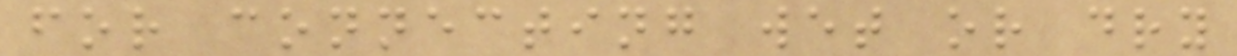for connecting wet or dry
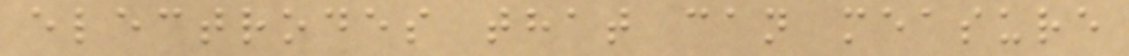electrodes that can measure
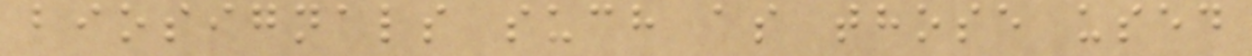biosignals such as those used
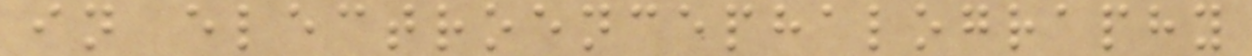in electroencephalography
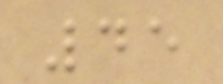45
